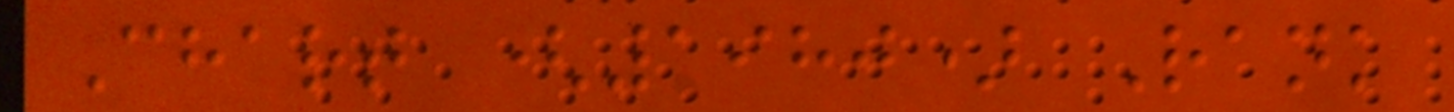Chart (1980) Rank
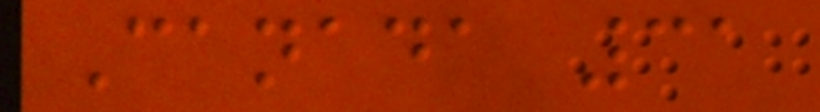Canada 31
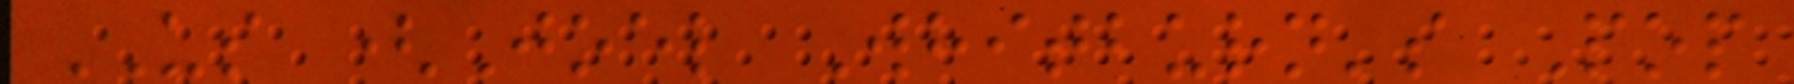US (Joel Whitburn's Pop
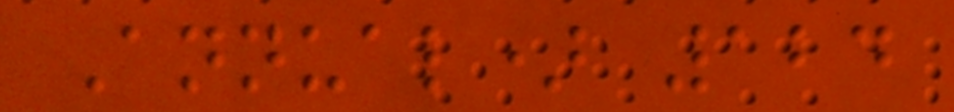Annual) 124
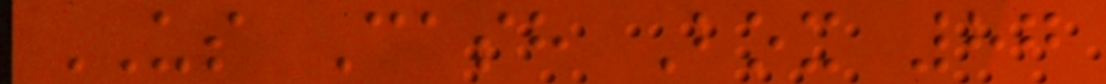US Cash Box 87
